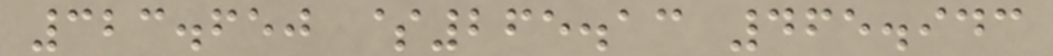323.650 $265.13 465.943
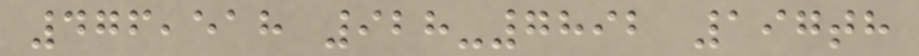476,518 928-7892 197th
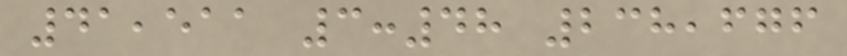41,511 3:48 238,676
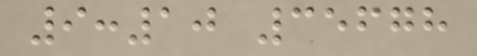9:10 35678
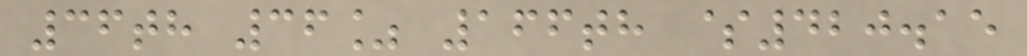36th 36% 166th $420.15
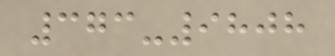373-9808
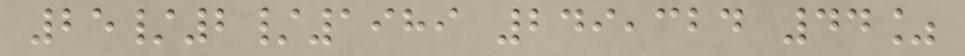25/2/1989 249,324 44%
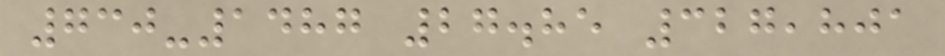730-1487 27.85 327,801
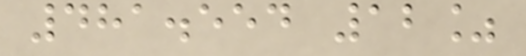481.554 12%
